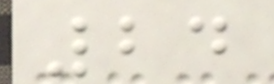24
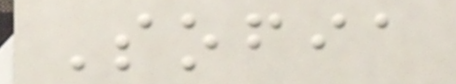Sofia
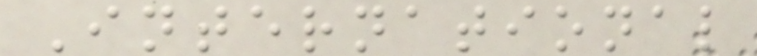International
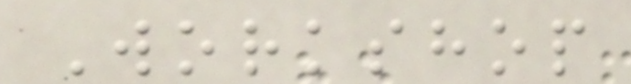Workshop
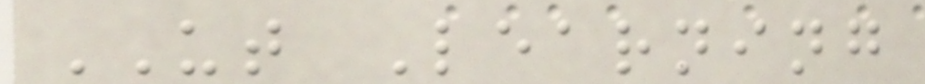UT Learning
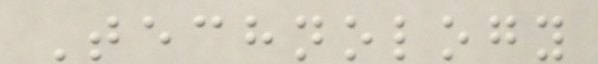Technology
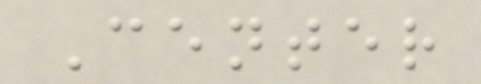Center
